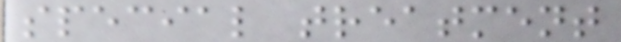special treatment
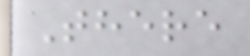There
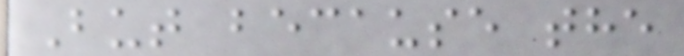But because the
